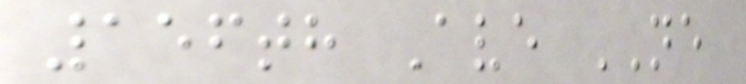156th Ave NE
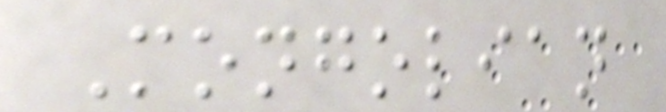Mongolian
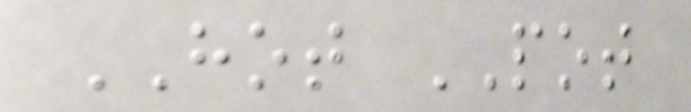HOT POT
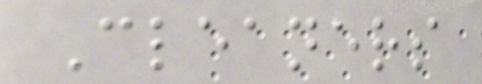Cleaners
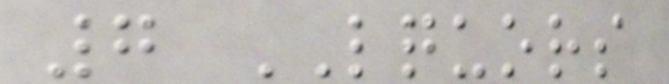7 LQUORS
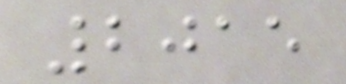2015
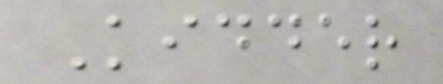Kidder
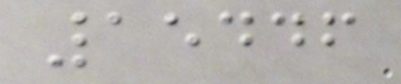15446
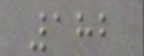182
